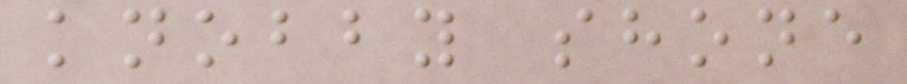knobby shone
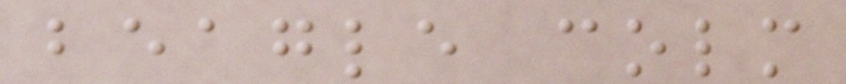beagle colm
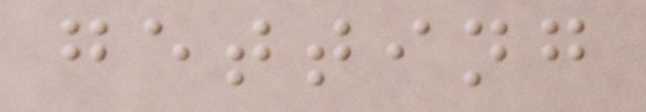getting
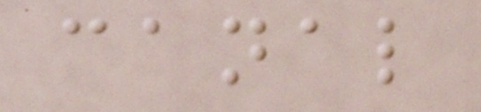canal
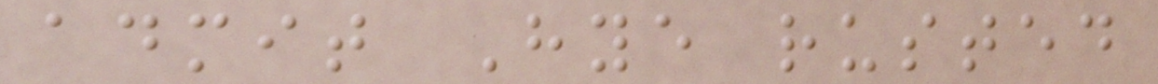admit Hye rusted
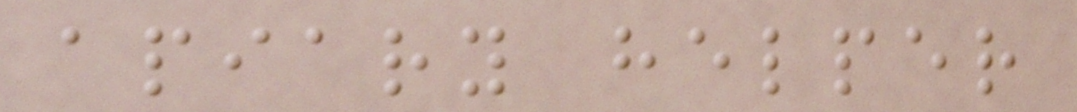apiary helper
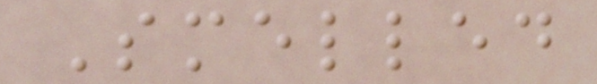Smelled
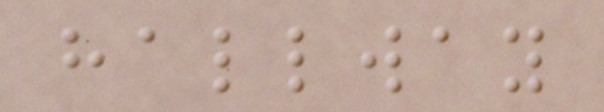hallway
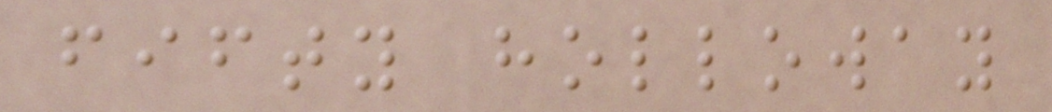fifty holloway
